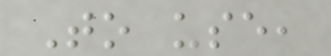To use,
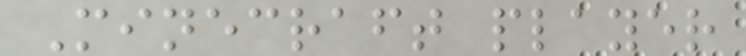Minecraft player
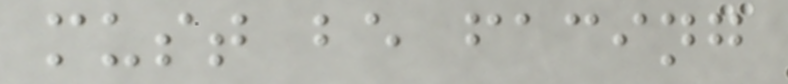must be facing
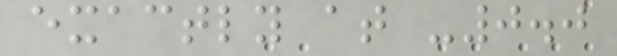exactly at -0.0
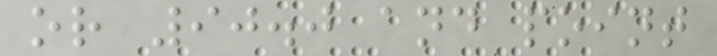or 90.0 and point
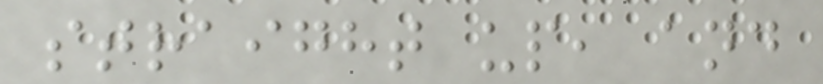straight up, and
